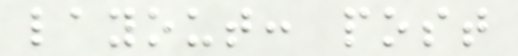layout: post
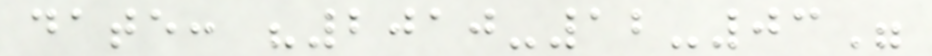date: "2010-12-03"
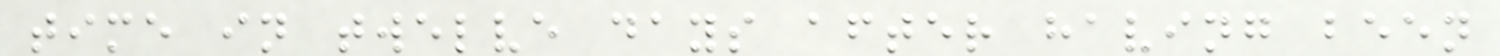time in twelve days after having been
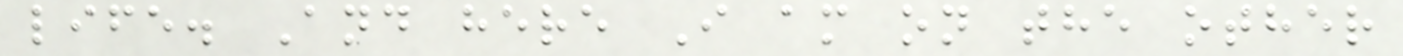life. And here I am on the other
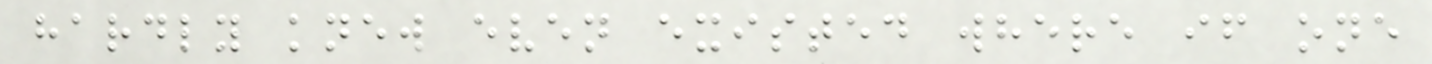hardly knew even existed where if one
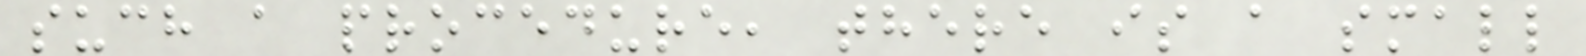such a procedure, there is a small
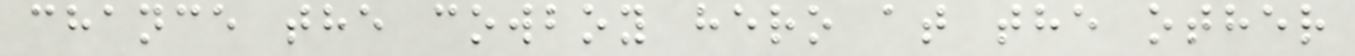chance the cowboy hero at the other
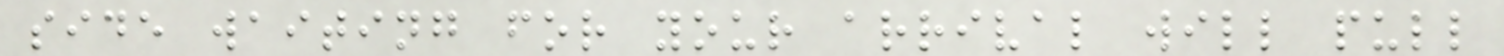side waiting for your arrival will pull
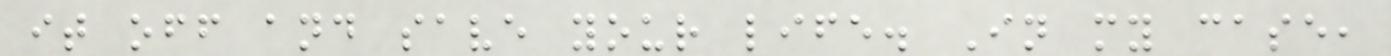it off and save your life. In my case,
